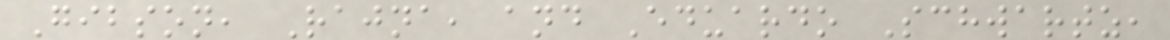Gibson, Rajna, and Eduardo Schwartz,
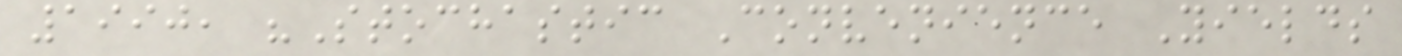1990, "Stochastic Convenience Yields
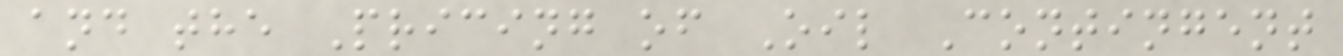and the Pricing of Oil Contingent
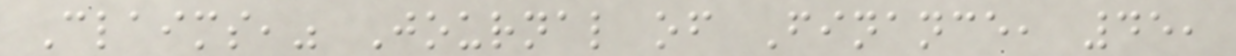Claims," Journal of Finance, 45,
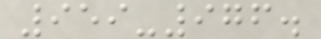959-976.
